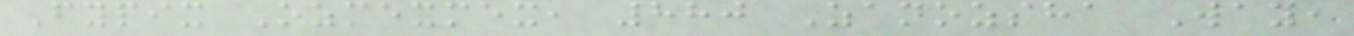Fypix Ozmexmex, 880 Zanozsha Way,
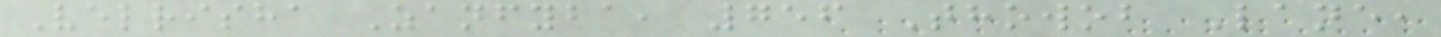Velrisha Zanfyba, 756 Thowob Lane,
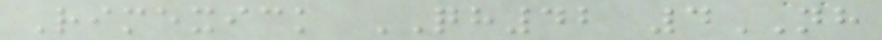Rimexick QH42 4NH
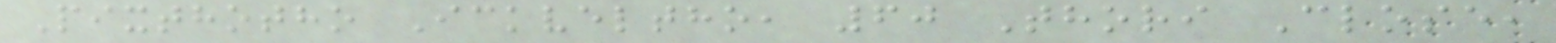Pixthotho Ickveltho, 60 Thori Close,
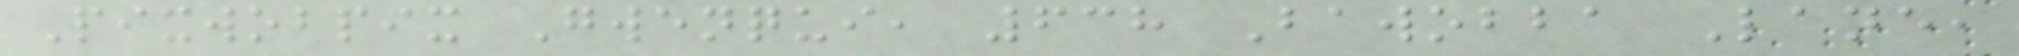Pixwobpix Gwenqui, 638 Bawobba Lane,
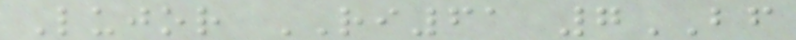Lujor RI61 7BF
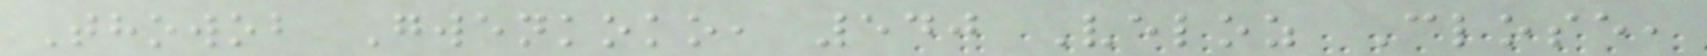Thowob Gwenkoko, 540 Veloz Close,
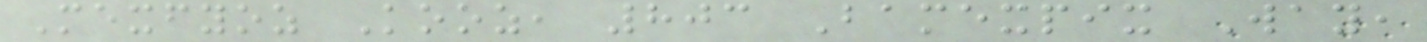Mexfyoz Kooz, 803 Bamexpix Way,
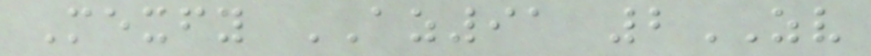Mexfy AZ91 2ZV
